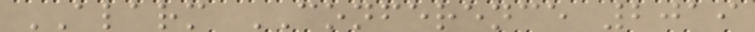ALARM CONFERENCE 2019
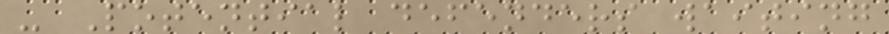- Potential defenders waiting
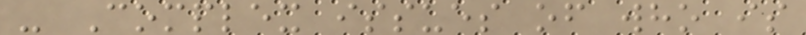- Complex issues of who is
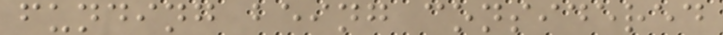funding being considered
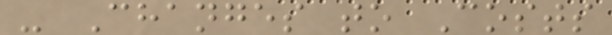- Changes to Costs
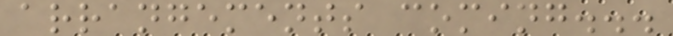arrangements coming...
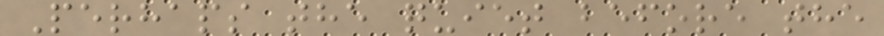Perhaps the quiet before the
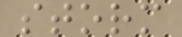storm
